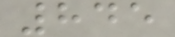845
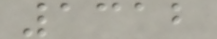1312
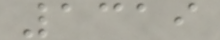1319
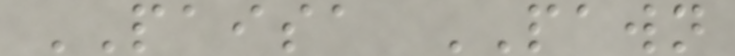PAISA PAWN
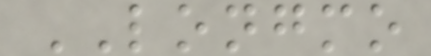LONGMO
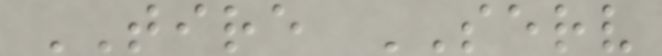TIRE SERV
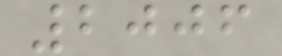2006
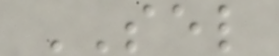SEL
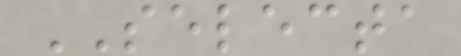SELECTA
